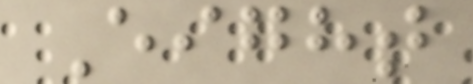Eight
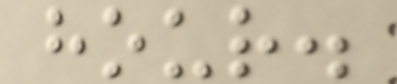hour.
